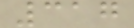317
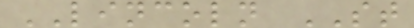LINCOLN ST
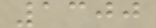1300
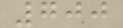700
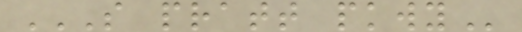S PRATT PKWY
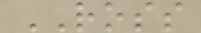ROSS
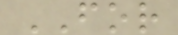FOR
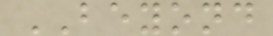BEYOND
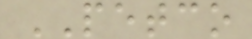PETCO
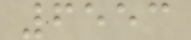6553
